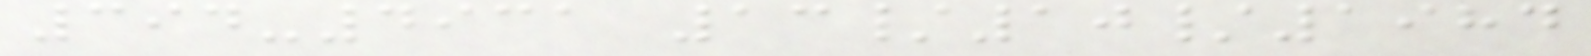394-4931 13/10/1984
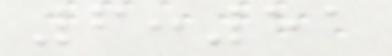6:51
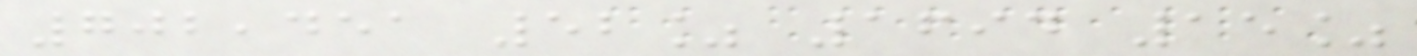702,451 52% 1694 15%
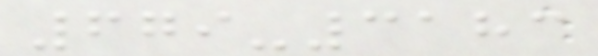679-3183
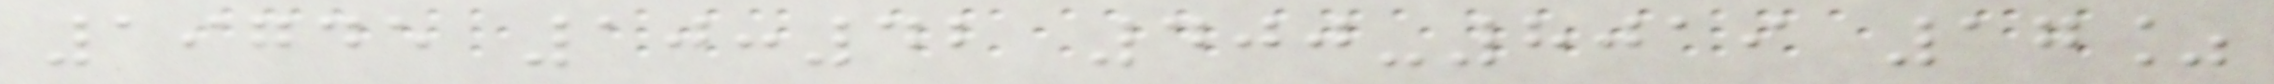19745 10:42 400-8019 17%
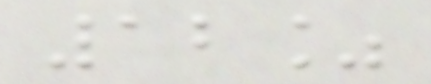12%
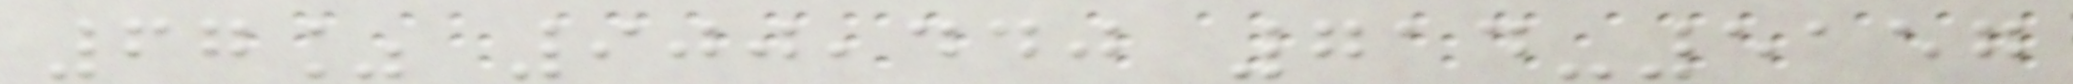67% 900,440 714-5157
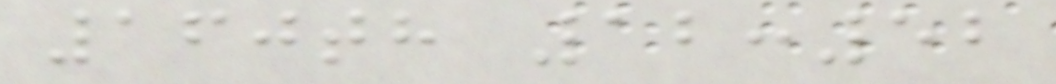160th 12:52
